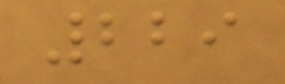229
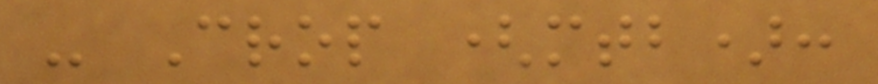- Crop (mtb):
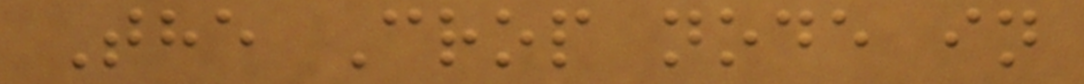The Crop node in
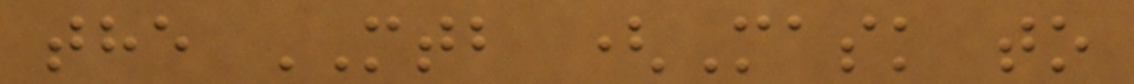the MTB (Mask to
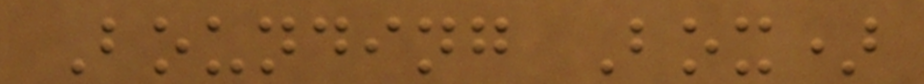Bounding Box)
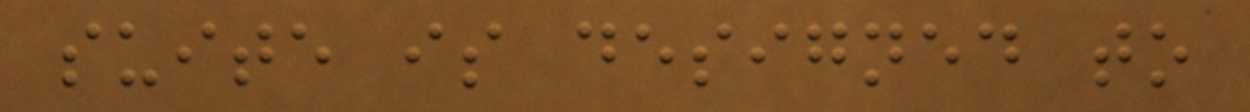suite is designed to
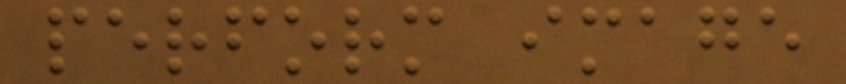perform image
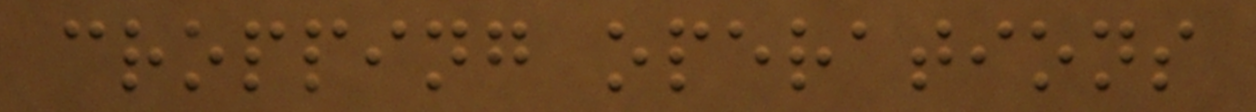cropping operations
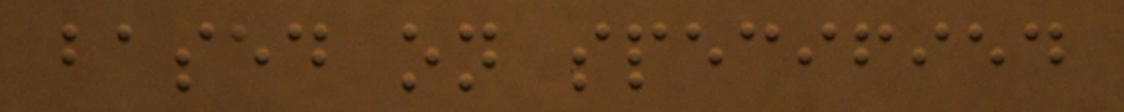based on specified
